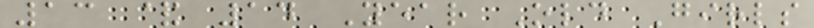13 & 14 Year Old Girls
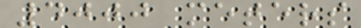4000 meters
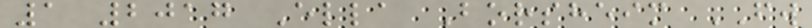1 2017 Ella Borsheim FW
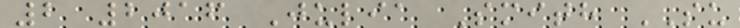2 2016 Julia Smith SU
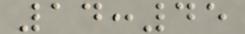14:45
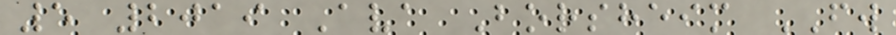5 2019 Ava Borsheim FW
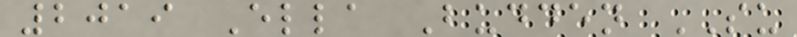2019 Ella Budden SU
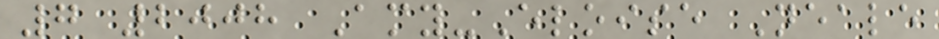7 2008 Amy-Eloise Neale
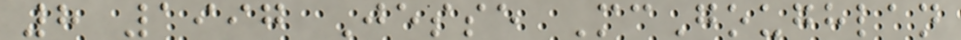8 1997 Jesse McGoughlan
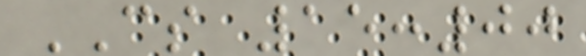CS 15:00
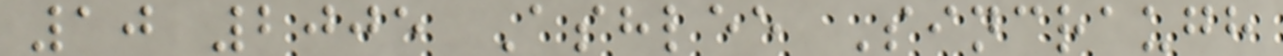10 2005 Ashlee Sincraugh
